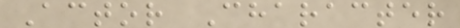Actor Character
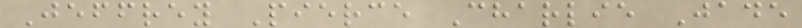Jeffrey Pierce Charlie Jade
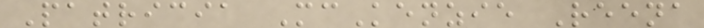Patricia McKenzie Reena
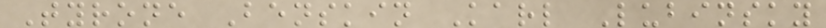Tyrone Benskin Karl Lubinsky
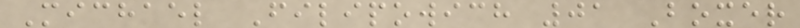Michael Filipowich 01 Boxer
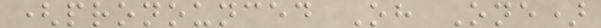(pronounced Oh One)
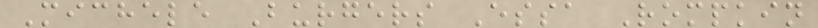Michele Burgers Essa Rompkin
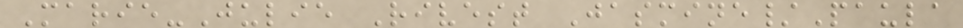Marie-Julie Rivest Jasmine/Paula
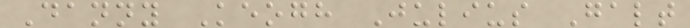Danny Keogh Julius Galt
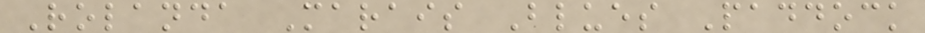Rolanda Marais Blues Paddock
